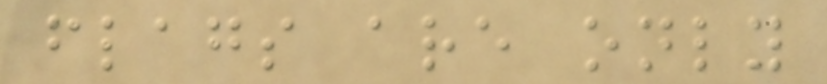flags are only
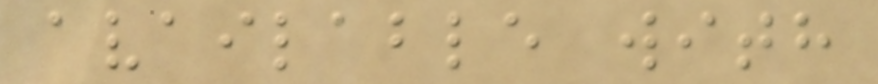available with
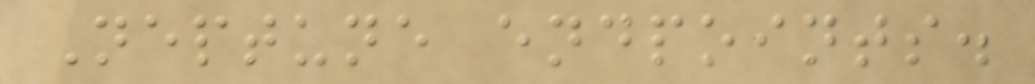Neptune endpoints.
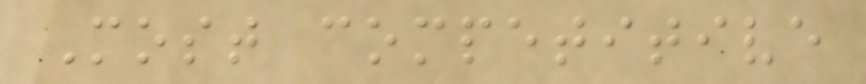Most competitive
